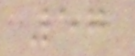57
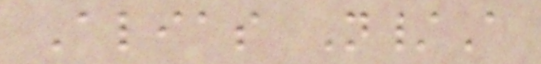Alias N/A
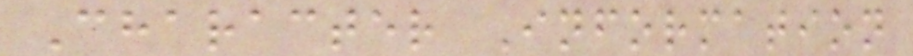Character Information
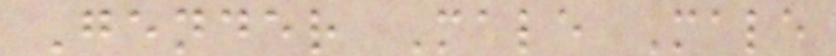Gender Male Male
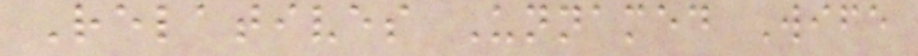Relatives Unnamed Wife
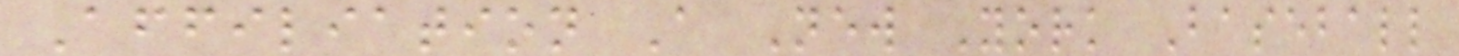Affiliation A New York Baseball
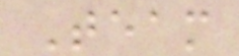Team
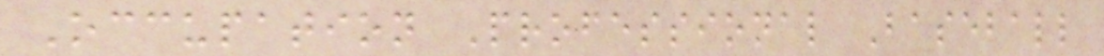Occupation Professional Baseball
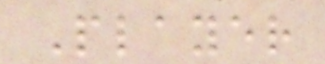Player
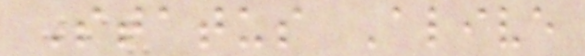Status Alive
